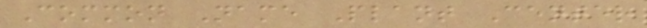Common Name Plant Center
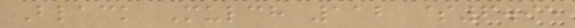Black Mulch 112 $6.95
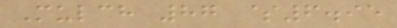Mulch 87 $6.95
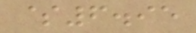$6.95
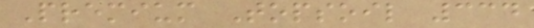Premium Topsoil 334
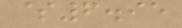$6.95
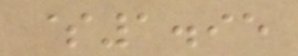$1.95
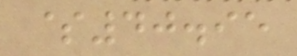$40.95
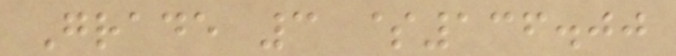Grade 3 $136.00
